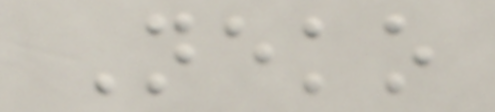Neko
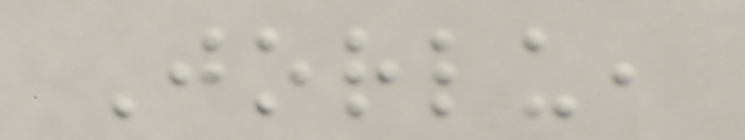Jorlu,
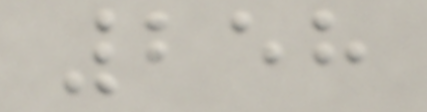258
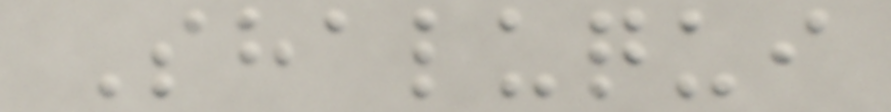Shaluqui
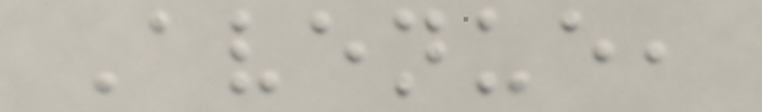Avenue,
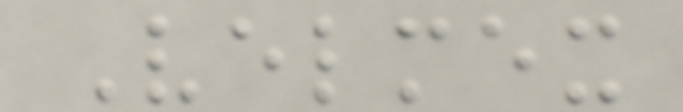Velmex
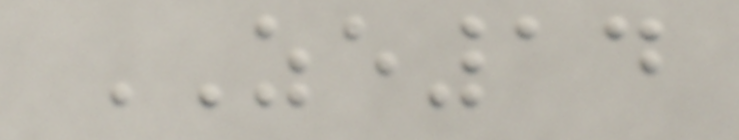ZE14
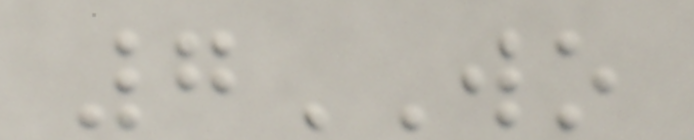7WO
